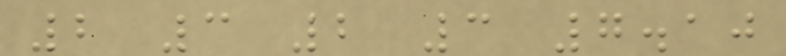2 3 2 3 7.10
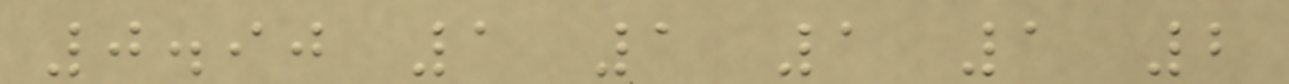0.90 1 1 1 1 2
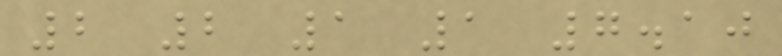2 2 1 1 7.10
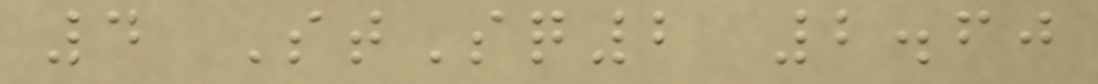4 StSq2 2.60
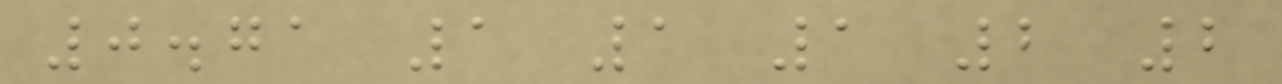0.71 1 1 1 2 2
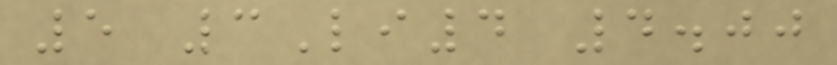5 3Li4 4.00
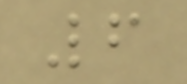6
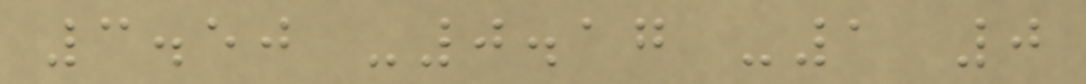3.50 -0.17 -1 0
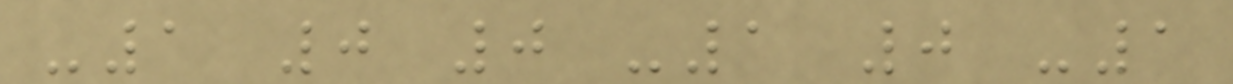-1 0 0 -1 0 -1
